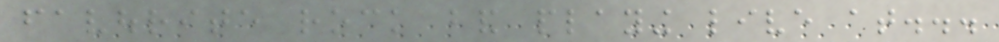favourite rock band playing live at...
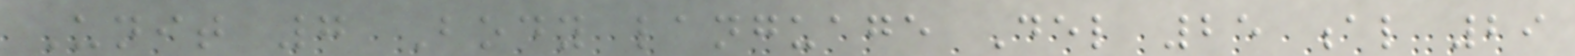Unit 7 Body language Del 25 al 29
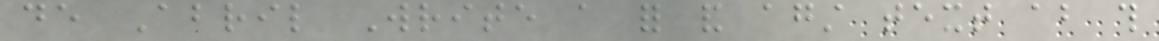de Abril Write a for and against text about this
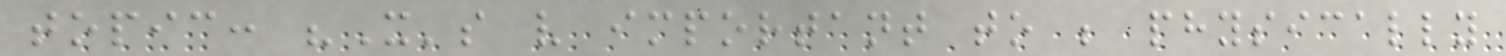topic: "It's very important to be physically
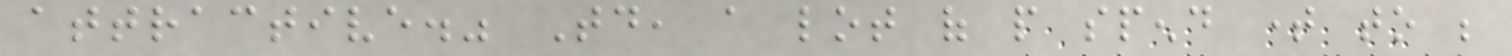attractive." Today, a lot of people spend time to be
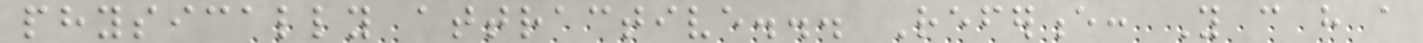physically attractive... Reference: You can have a
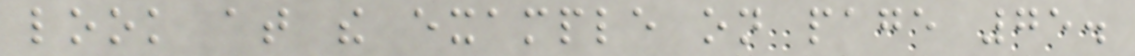look at the example on page 75.
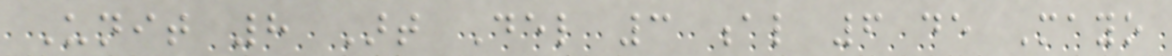Unit 8 Art Del 3 al 6 de Mayo
